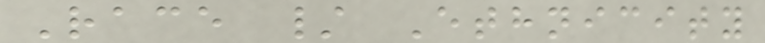Race / Ethnicity
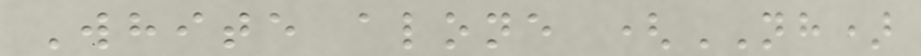White alone (NH)
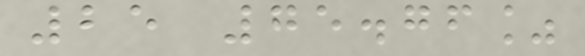25 75.76%
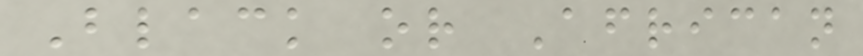Black or African
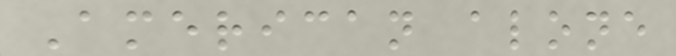American alone
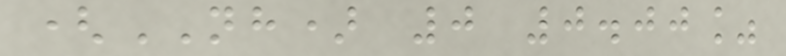(NH) 0 0.00%
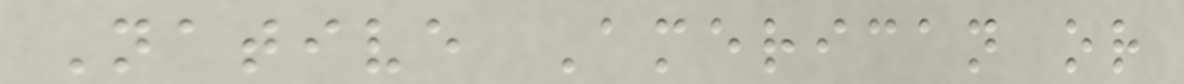Native American or
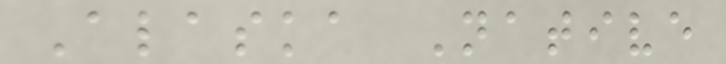Alaska Native
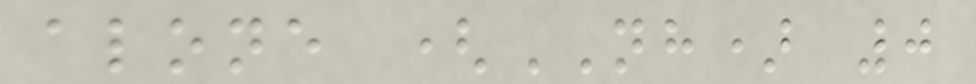alone (NH) 0
